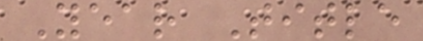Year Title
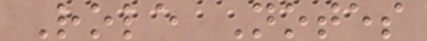Role Notes
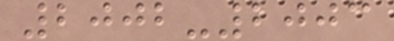2002-2003
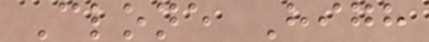Clone High
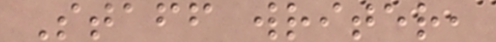Staff writer,
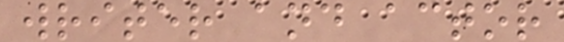writer and actor
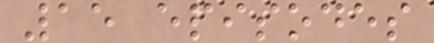15 episodes
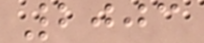2003
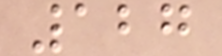127
